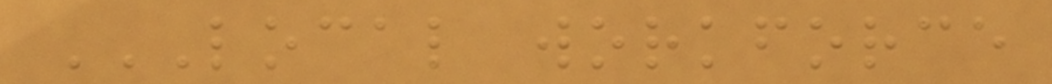LOCAL WORKFORCE
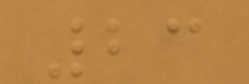23
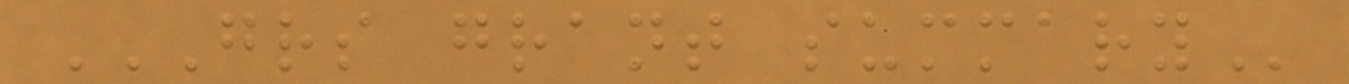GRS GRANT SUMMARY
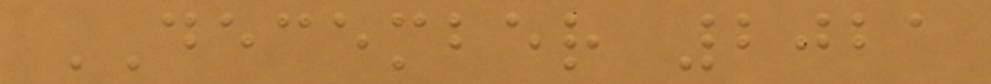DECEMBER 2021
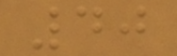40
